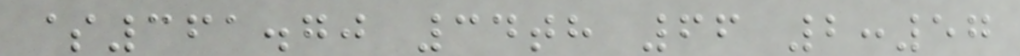$361.70 34th 66 2:57
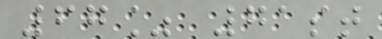67% 71st
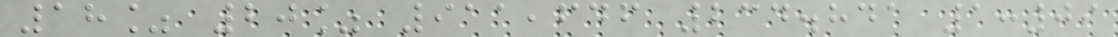18% 20% 911,646 234.841 1:09
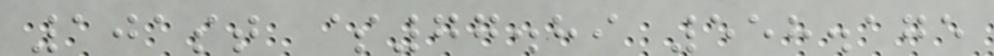101st $77.89 558.175
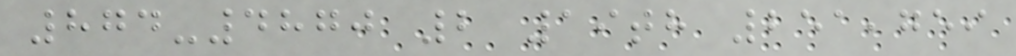874-4870 2 19th 251,759
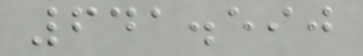641.590
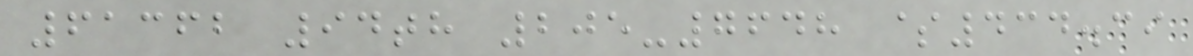61362 94th 205-7648 $434.39
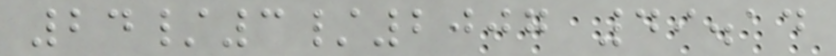24/3/2007 49.14
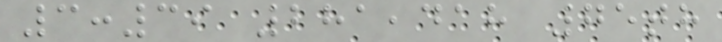3:39 281,418 75th
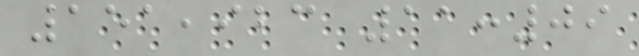151,923 11:09
